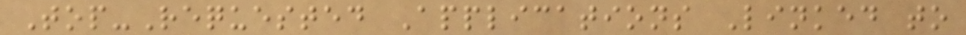Top-Requested Applications Linked to
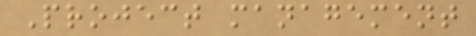Project management
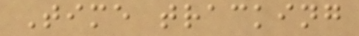Time tracking
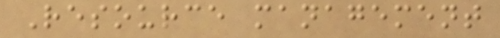Resource management
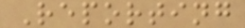Reporting
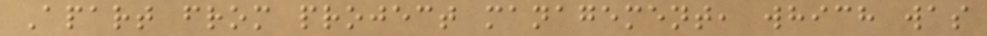Apart from project management, which was
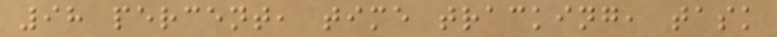98 percent, time tracking, task
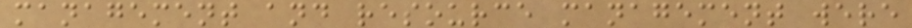management and resource management were
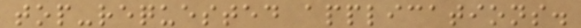top-requested applications.
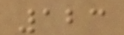123
